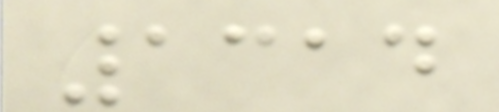1314
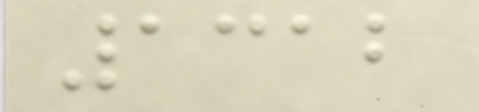1312
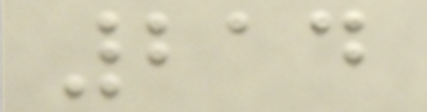214
